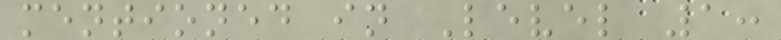mentioned in Level 1:
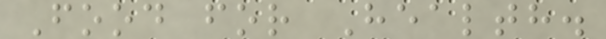Food for Health.
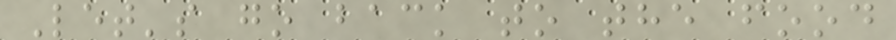Let's go back to the food
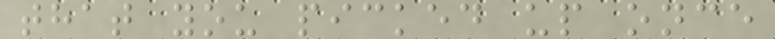that you picked up once
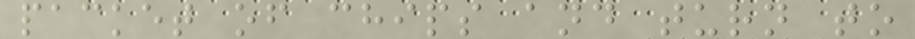packet of chips and turn to
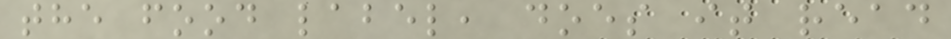the food label, does it read
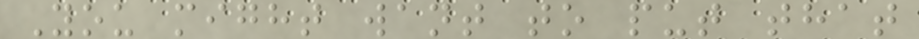You might want to put that
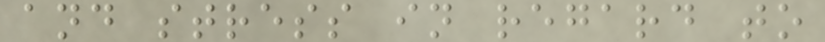and stress in regard to
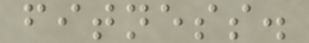fitness.
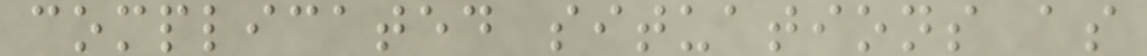complicated situations as
